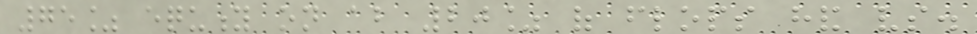75% equity on about 20% of flops hand vs.
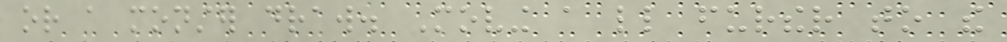or a monster draw. Moving a little further to the
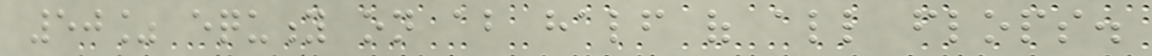50% equity on about half of all flops.
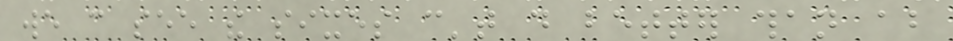we can see the sixes can't do better than about
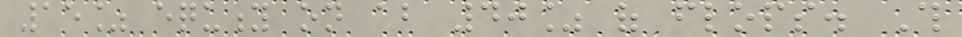15% equity on about 40% of flops. This
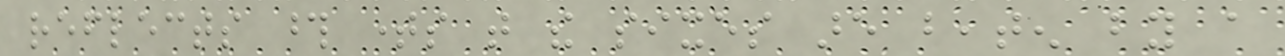reflects those times that the sixes are beaten by a
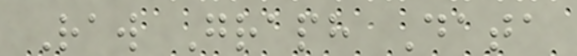Raw Graph Data
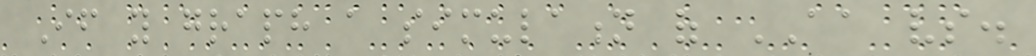If you graph a simulation of AA vs.
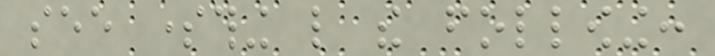see something like the following:
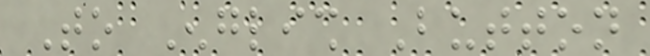To English Button
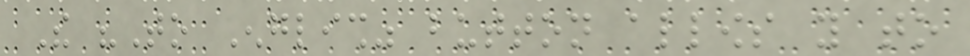The "To English" button allows you to
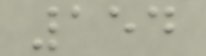154
